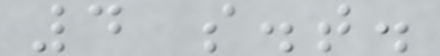4 s.t.
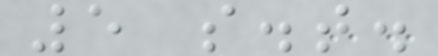5 s.t.
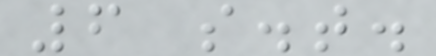6 s.t.
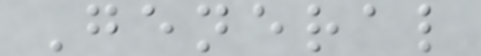General
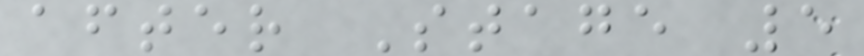after Stage 5
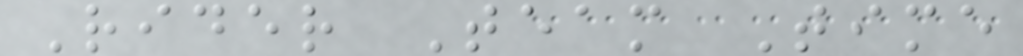Rider Team Time
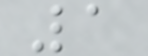1
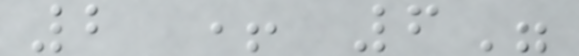2 + 6"
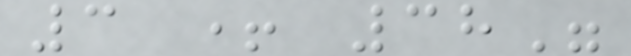3 + 38"
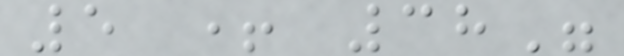5 + 38"
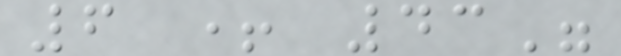6 + 43"
